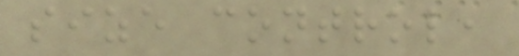size control,
